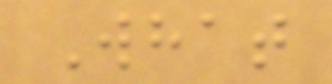What
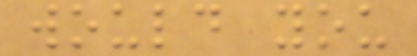would you
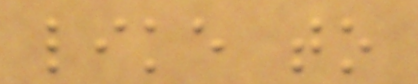like to
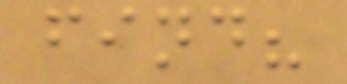find?
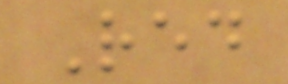Red
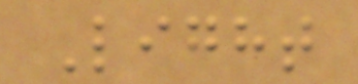Light
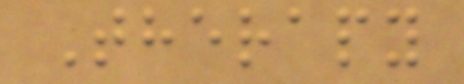Therapy
